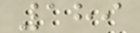189
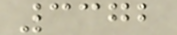3372
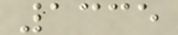1335
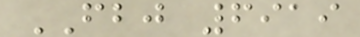FBJ 6919
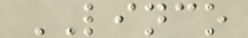LINCO
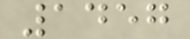1457
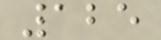125
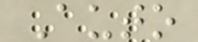Auto
